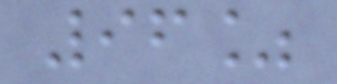96%
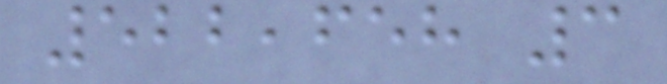522,658 3
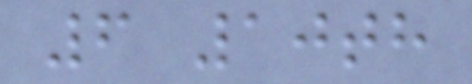6 10th
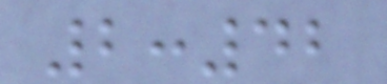2:42
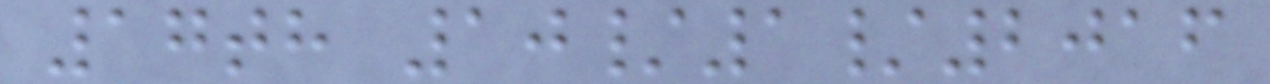17th 10/1/2016
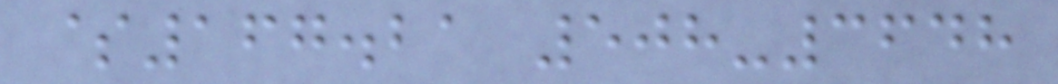$167.21 508-3648
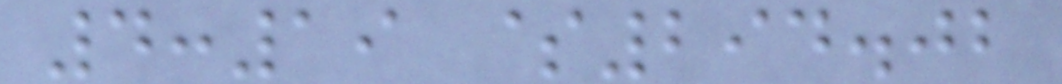4:19 $294.02
